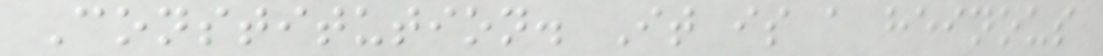Constitution. It is a heinous
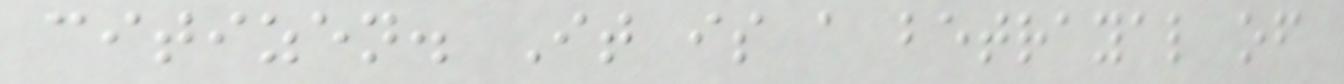citizen. It is a betrayal of
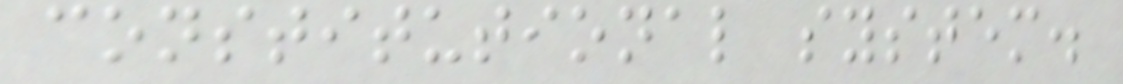constitutional system.
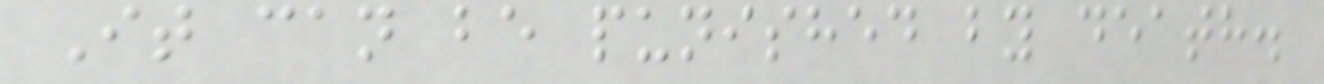It can be punished by death.
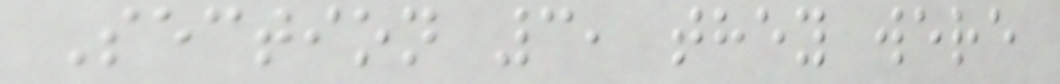Section 3, they were
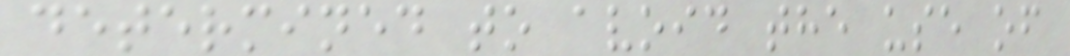determined to avoid the use of
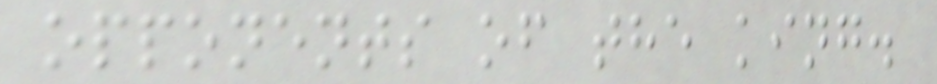opponents of the king.
